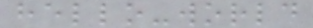hello-world
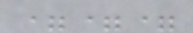===
